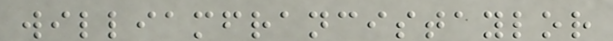williamfrancistaylor
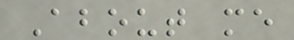About me
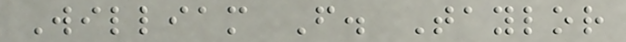William F. Taylor
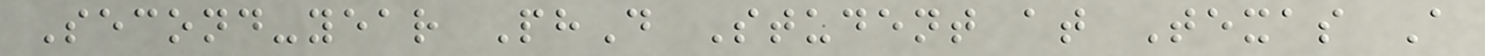Second-year PhD Student at Texas A
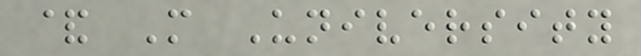& M University
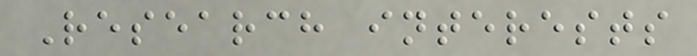Research interests
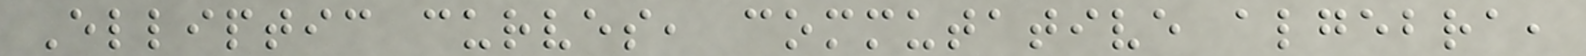Elliptic curves, commutative algebra,
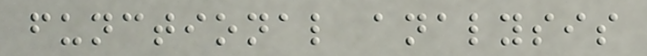functional analysis
